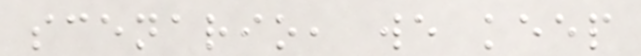scenario, we keep
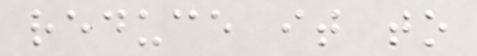reduce it to
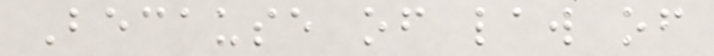Because of law of
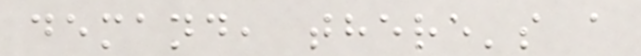demand, there's a
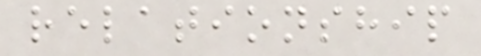relationship
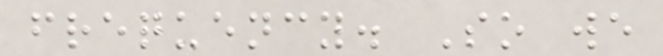frequency. So we
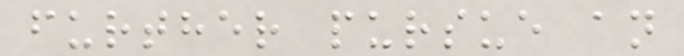further pursue an
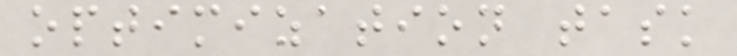optimization task
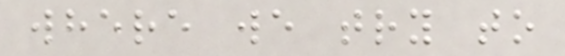where we try to
